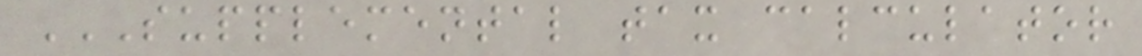SUPPLEMENTAL TAX CALCULATOR
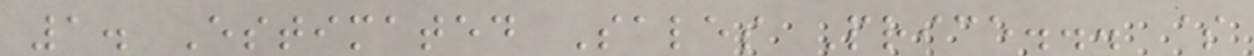1. Estimated Sales Price... $
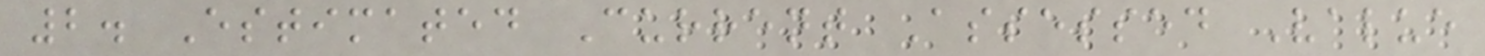2. Estimated Current Assessed Value
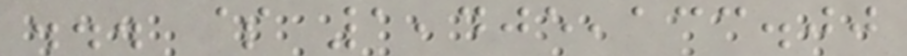... $ 1,405,133.00
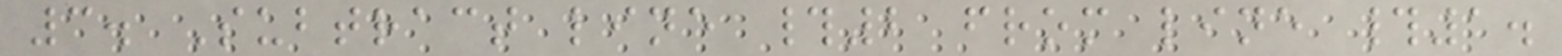3. Subtract line #2 from line #1.
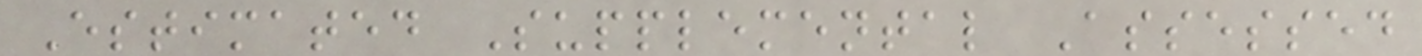Estimated Supplemental Assessed
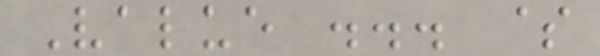Value ... $
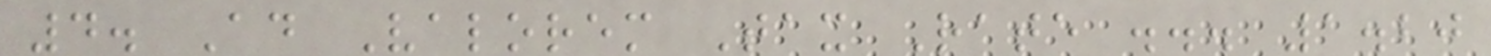4. Ad Valorem Tax Rate ... 1.20
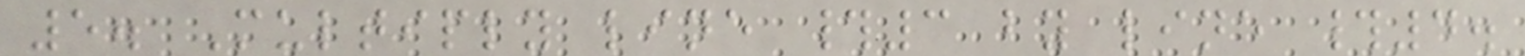5. Multiply line #3 by line #4.
